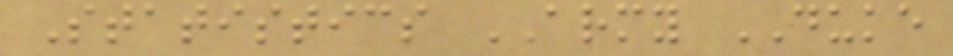Statistics ARMY DUKE
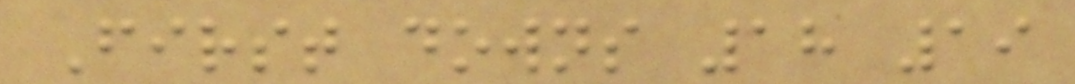First downs 18 19
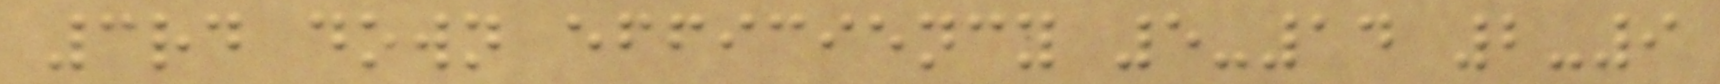3rd down efficiency 5-14 2-9
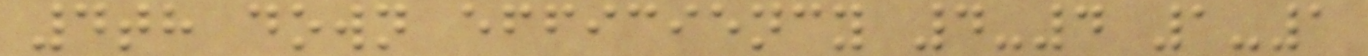4th down efficiency 4-4 1-1
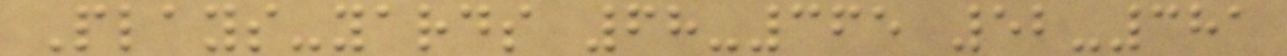Plays-yards 68-365 52-381
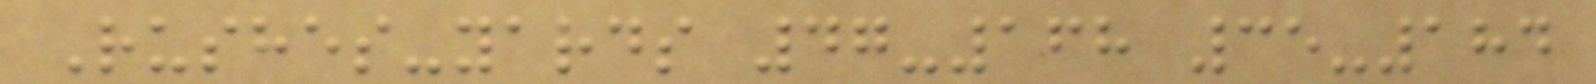Rushes-yards 47-168 35-184
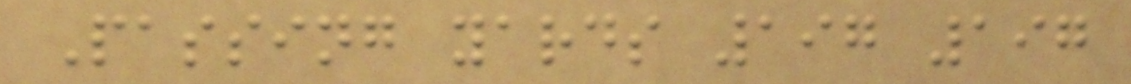Passing yards 197 197
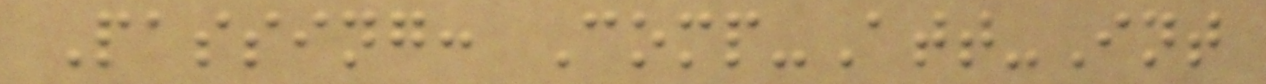Passing: Comp-Att-Int
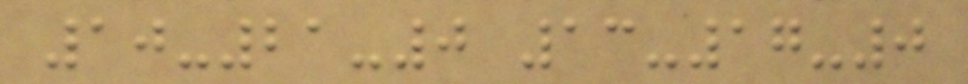10-21-0 13-17-0
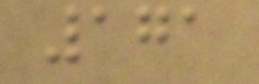171
